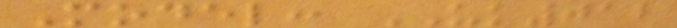Model: UK012
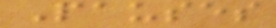Pauses
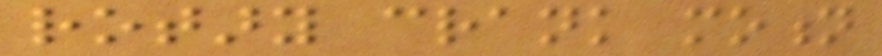rotary crank motion
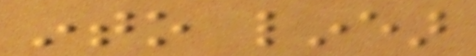into linear
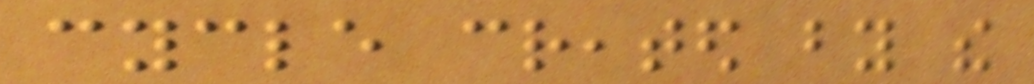cycle created by the
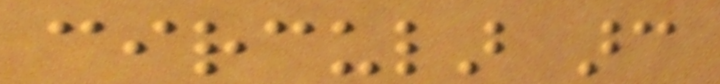circular arc
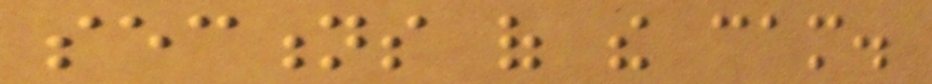sections of the cam.
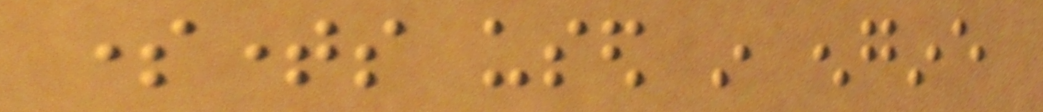sometimes used in engine
